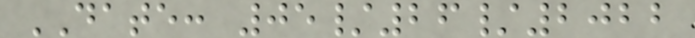DATE: 05/26/2022
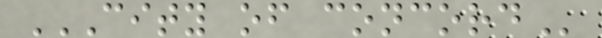CITY OF CONCORD
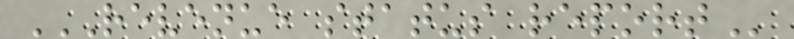REVENUE STATUS REPORT
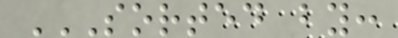SORTED BY:
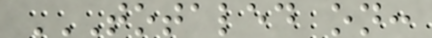TOTALED ON:
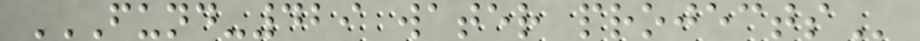FUND-429 WATER PROJECTS
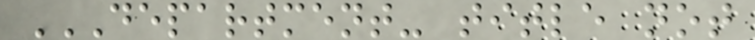DEPARTMENT- TITLE NOT
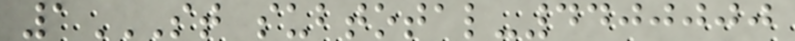1ST SUBTOTAL-4400000
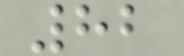82
